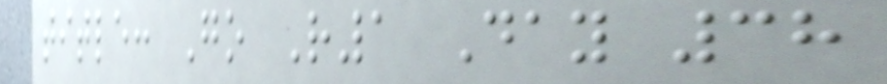title: Go R1 Day 38
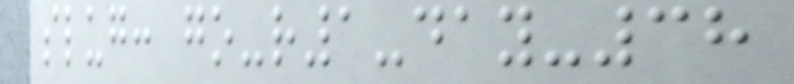slug: go-r1-day-38
